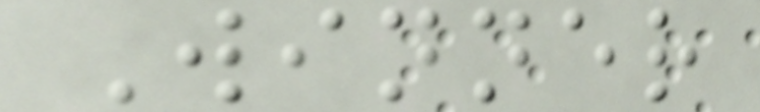Winner
